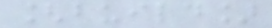[build]
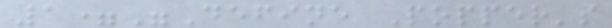1="Define Popper's
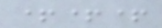+++
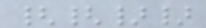{{}}
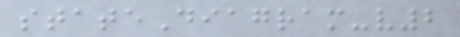stateDiagram-v2
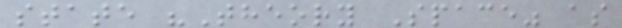state "Theory Space" as
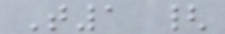T1 {
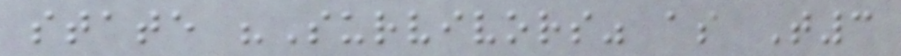state "Survivors" as T3
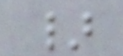}
